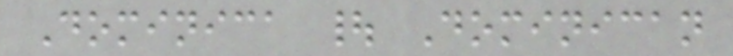Dominica | Dominican
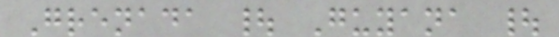Grenada | Guyana |
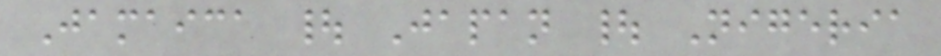Jamaica | Japan | Nigeria
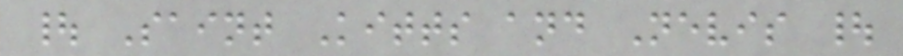| Saint Kitts and Nevis |
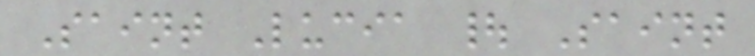Saint Lucia | Saint
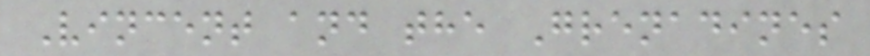Vincent and the Grenadines
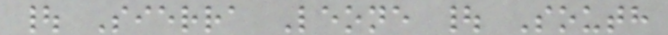| Sierra Leone | South
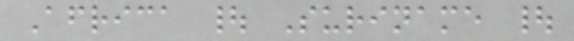Africa | Suriname |
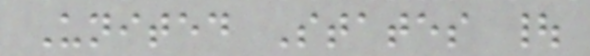United States |
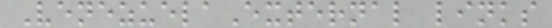VenezuelaExternal links
